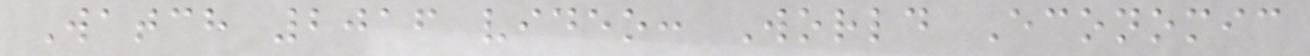Watch 2016 video: World Economic
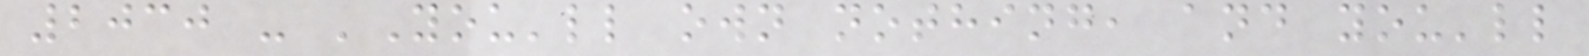2030 - 'You'll own nothing, and you'll
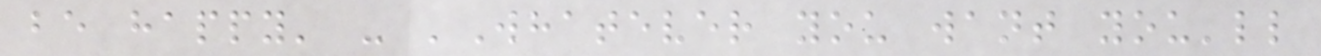be happy' - 'Whatever you want you'll
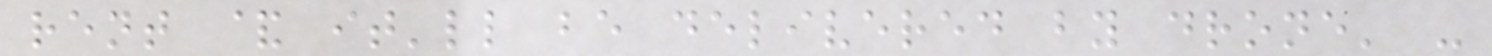rent & it'll be delivered by drone' -
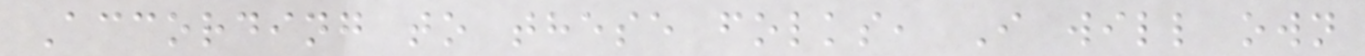According to these folks, I will own
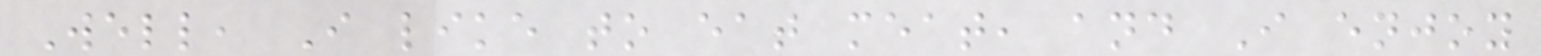Well, I like to eat meat, and I enjoy
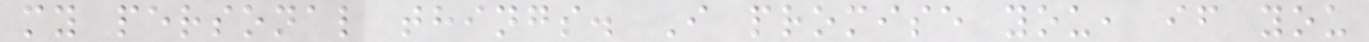my personal things. I promise you, if you
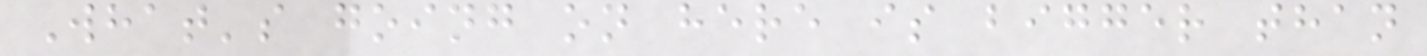What's going on here is bigger than
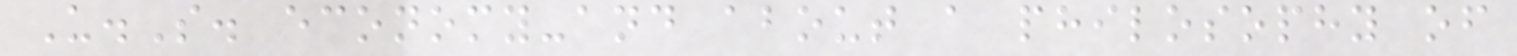U.S. economy-and about a philosophy of
